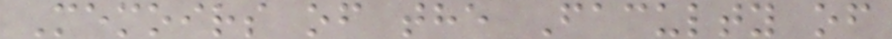Memoirs of the Faculty of
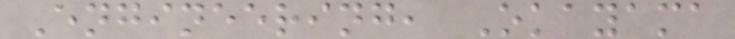Engineering, Okayama
